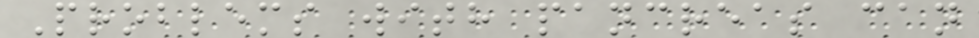Problems with pancreas can
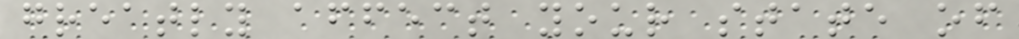greatly affect your state of
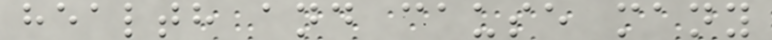health and cause many
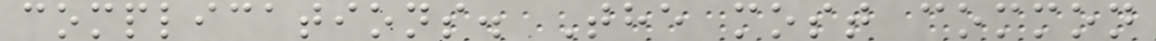complications. The most common
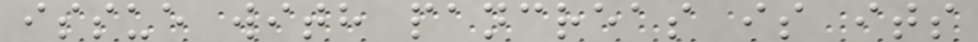issue with pancreas is its
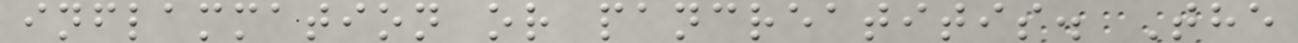inflammation or pancreatitis. The
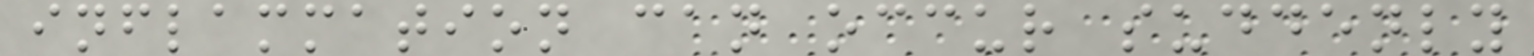inflammation can occur suddenly
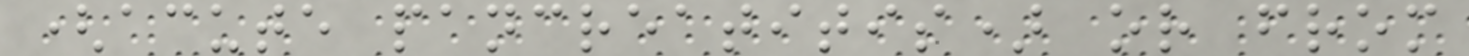(acute pancreatitis) or from
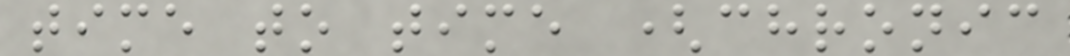time to time (chronic
